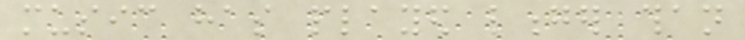music has played longer than
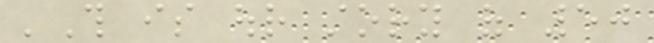'This is our story of 50
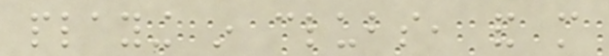playing in clubs, and more
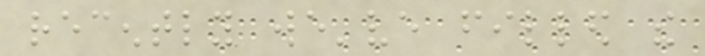recently we've filled the
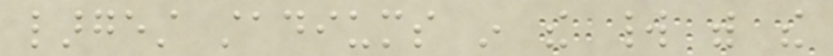largest stadiums in the world with the
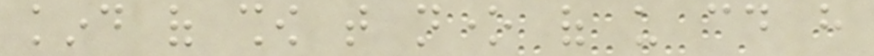kind of show that none of us could have
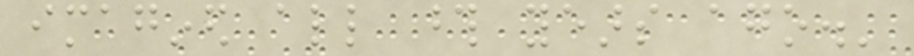imagined all those years ago.'
